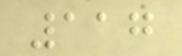117
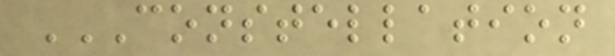CONSTELLATION
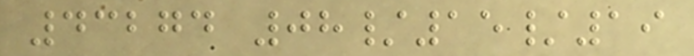43274 08/15/19
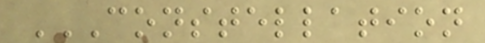CONSTELLATION
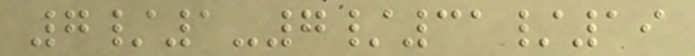7/1-7/31/19
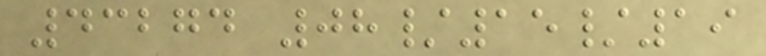43274 08/15/19
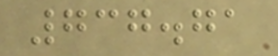737.71
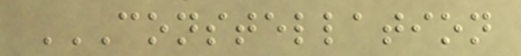CONSTELLATION
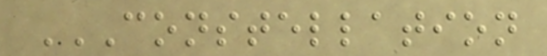CONSTELLATION
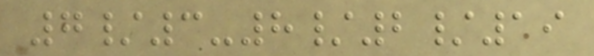7/3-8/2/19
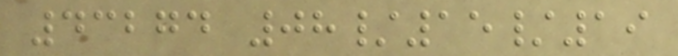43274 08/15/19
